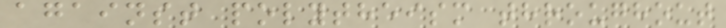against polytheism throughout
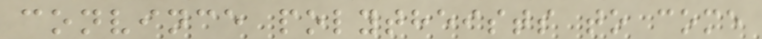convince polytheists to come
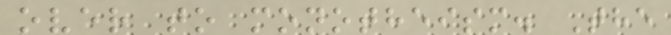over to monotheism. The
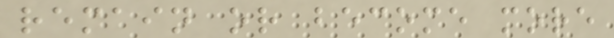remain or become more
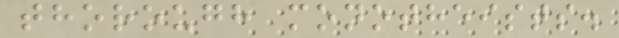thorough monotheists.
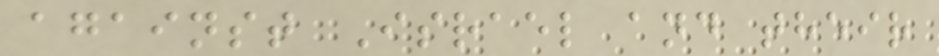against Israel and their
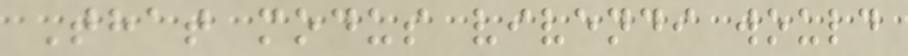That modus vivendi would
